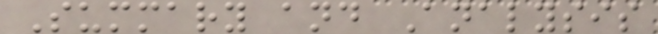Summary and Analysis
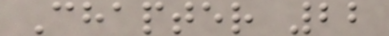Chapter 22
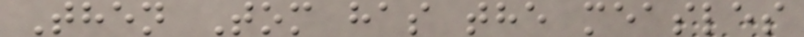Then Tom has the measles
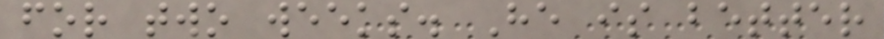for two weeks. He is better
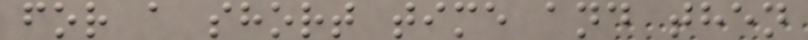for a short time and then
